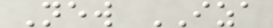New IZA
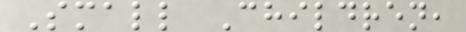Small Children,
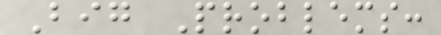Big Problems:
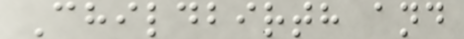Childbirth and
